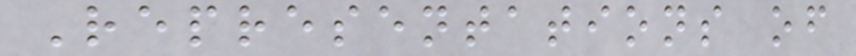Representations of
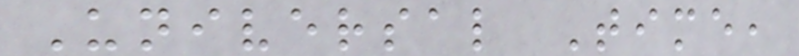Universal Time,
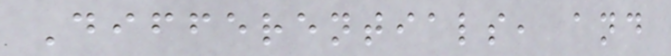Differentials, and
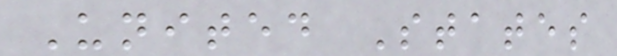United States
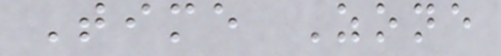Time Zone
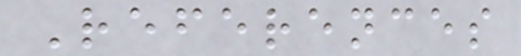References
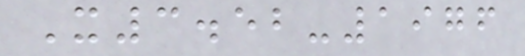X3.52-1976
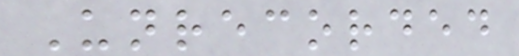Unrecorded
